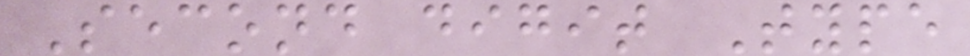Second digit Type
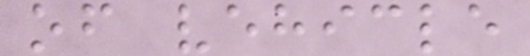of vehicle
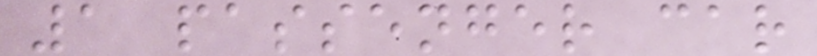1 passenger car
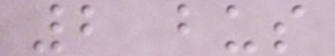2 bus
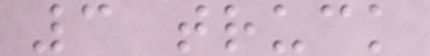3 truck
